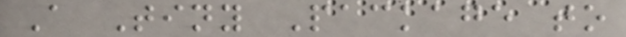A Tiny Package to
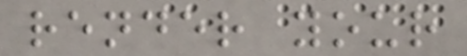render your
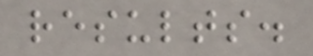results.
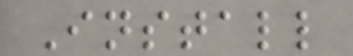Install
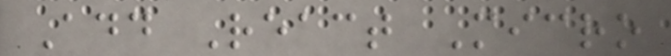Add React Micro
